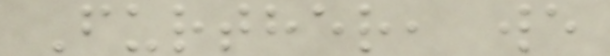Further, we
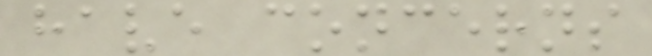have concerns
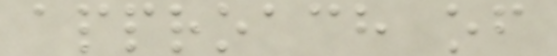approach of
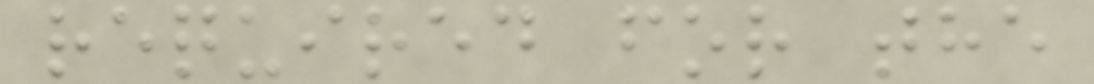required for the
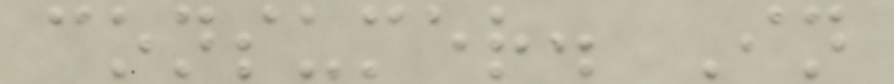consumer. In
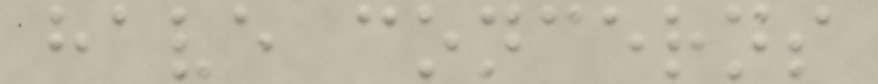have concerns
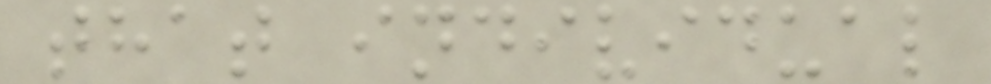that individual
